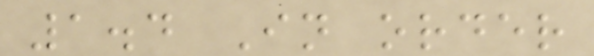1.4 In order
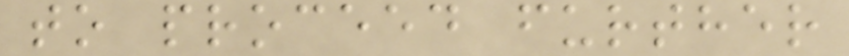to proceed further
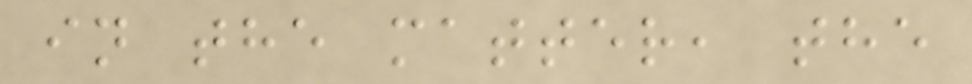in the matter, the
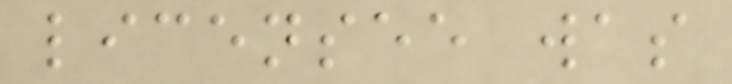licensee was
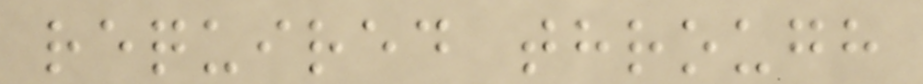required through
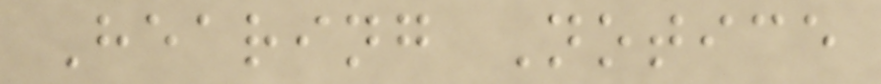Hearing Notice
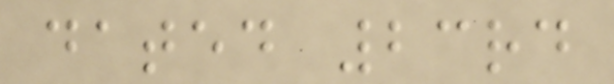dated 23rd
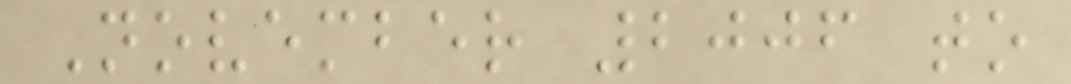November 2006 to
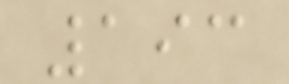193
